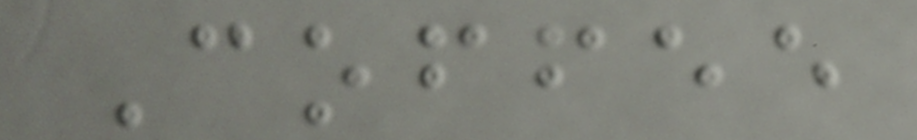Coffee
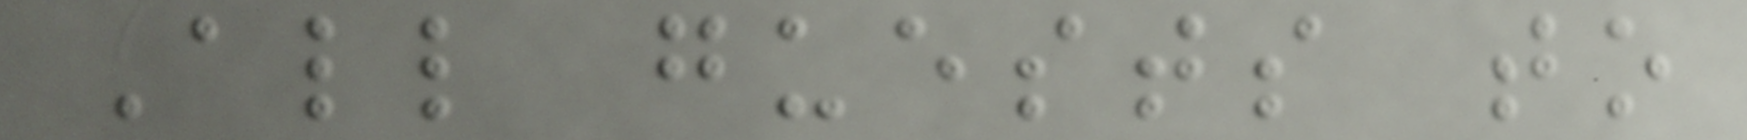All guests to
